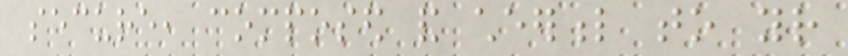secure, composed and cheerful to your
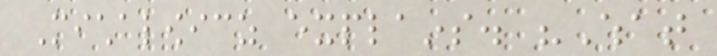Michalowicz explains. "What
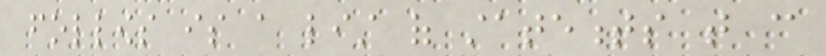follows is a list of statements that can
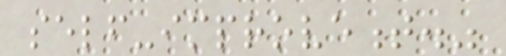self-improvement."
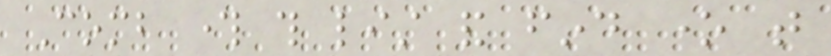Comb through this list and find one that
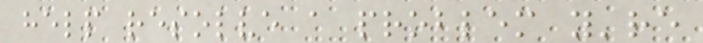help resolve a problem you're
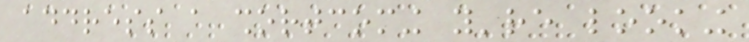address a shortcoming you're looking
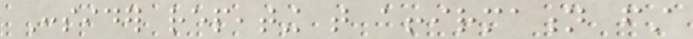Consider repeating that affirmation first
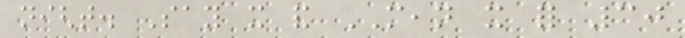night. Say it and MEAN it for 30
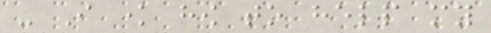- I know how to help my
